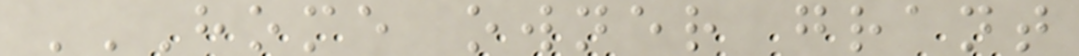HOME OWNER GRANT
